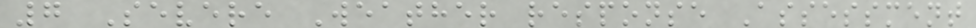7 Severe Weather response Assessment
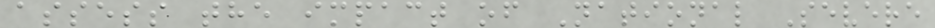assess the impact of National Severe
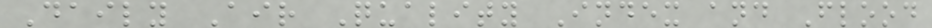Daily Air Quality Index and Flood
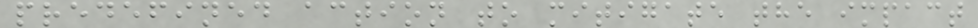predefined action to mitigate the impact
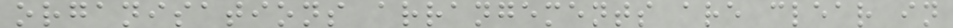organisations arrangements are clear in
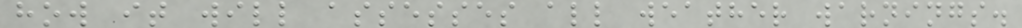how it will assesses all weather warnings.
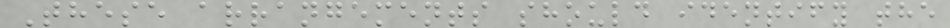These arrangements should identify the
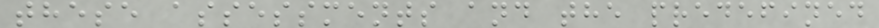these assessments and the predefined
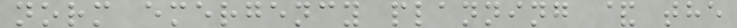norm emergency planning & the
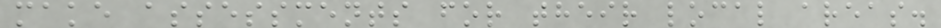make assessments for their local areas.
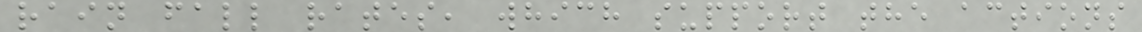rain fall rates, which support the actions
